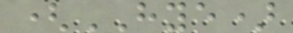(HYE)
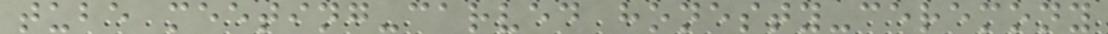tube meeting-carved honesty-ceremony
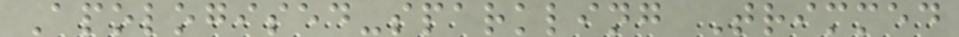Apologised-sparkling Trimmed
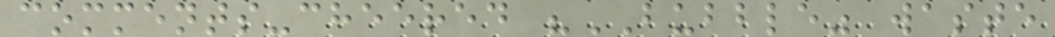comments-cheered "BUBBLE" waste
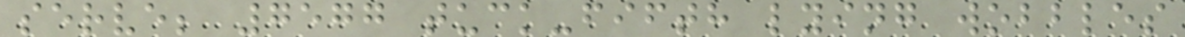serve; 7577 tuck-fifth lying wobbles
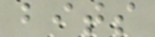bits
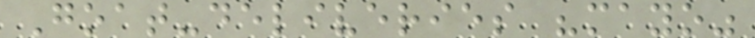Goat-deliveries "mayo"
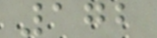172
